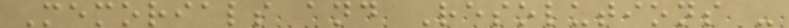Memorials and Resolutions -
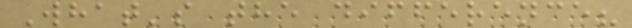What's the difference?
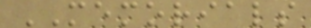MEMORIALS
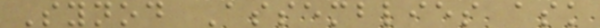Synod Assemblies ask
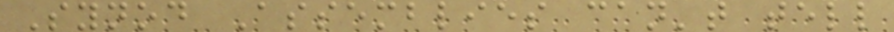Synod Assemblies can't tell
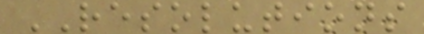RESOLUTIONS
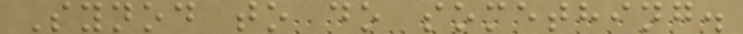Synod to do something.
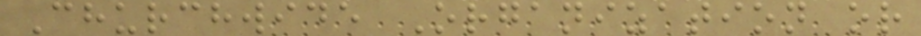Churchwide Organization or
